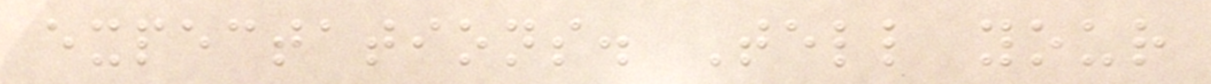expectations. Tell your
